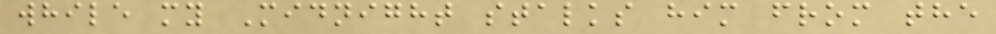while my Midnight stalks him from the
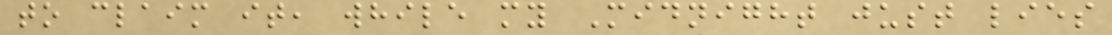to claim it, while my Midnight just lies
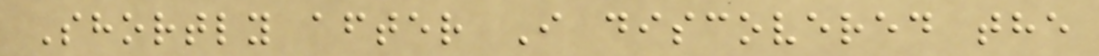Shortly after I discovered the
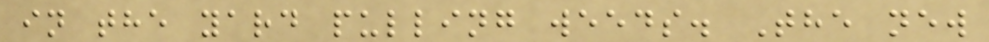in the yard pulling weeds. The new
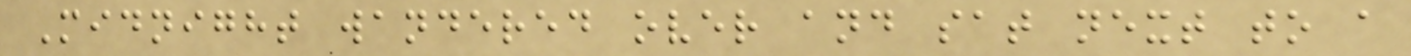Midnight wandered over and sat next to a
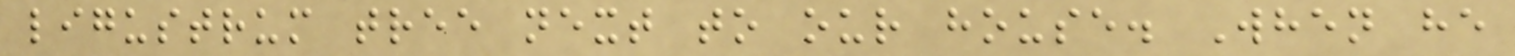ligustrum tree next to our house. When he
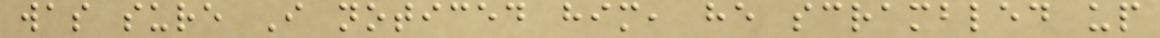was sure I noticed him, he scrambled up
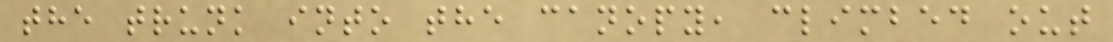the trunk into the canopy, climbed out
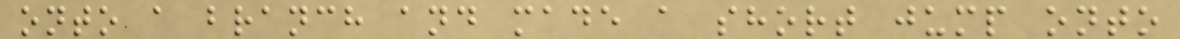onto a branch and made a short jump onto
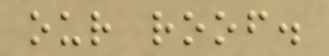our roof.
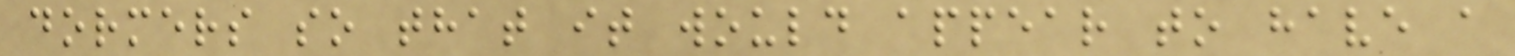dormers so that it would appear to have a
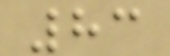83
